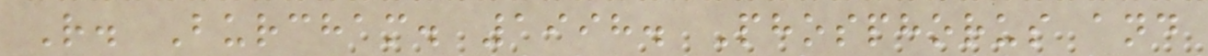R. Burcham. 1998. Phosphorus and
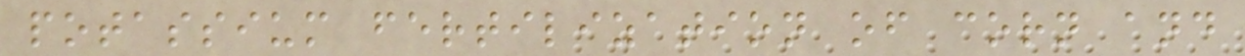potassium fertilization of corn and
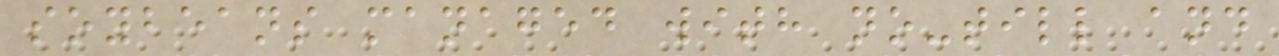soybeans managed with no-till and
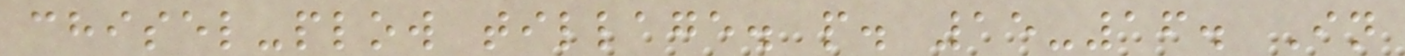chisel-plow tillage. p. 15-16. In
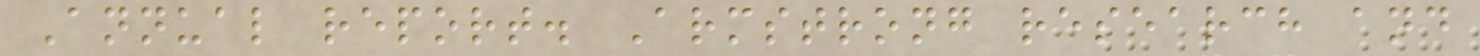Annual report. Armstrong research and
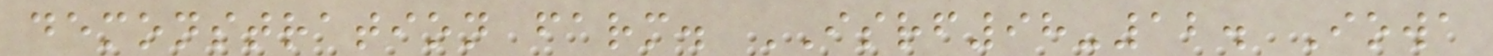demonstration farm. ISRF98-12. Iowa
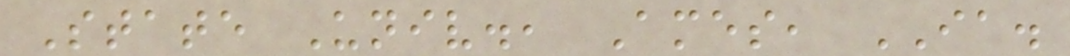State Univ., Ames, IA.
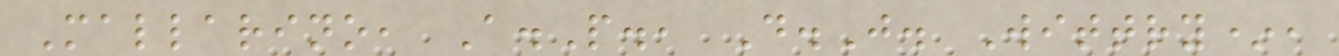Mallarino, A.P., D.J. Wittry*,
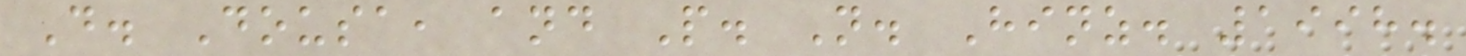D. Dousa, and P. N. Hinz. 1998.
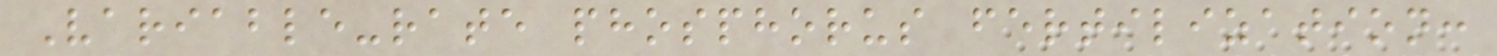Variable-rate phosphorus fertilization:
